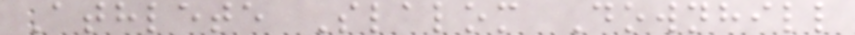Athlete Slalom Downhill
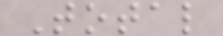Total
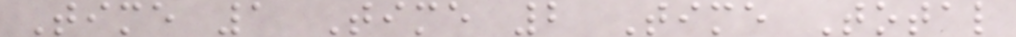Time 1 Time 2 Time Total
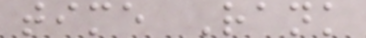time Rank
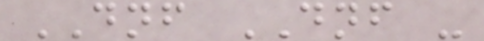DNF DNF -
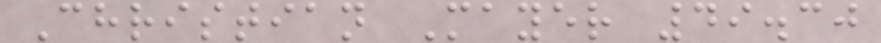Christian Mayer 49.30
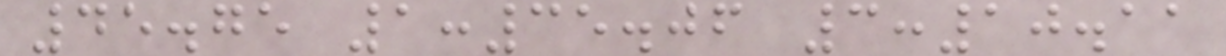45.75 1:35.06 3:10.11
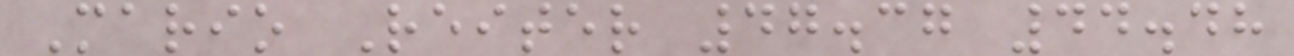Mario Reiter 47.37 44.48
